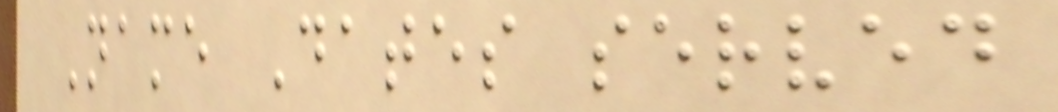Name Dates served
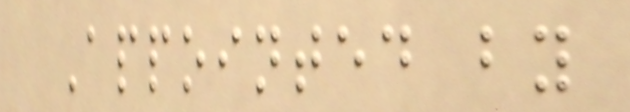Appointed by
